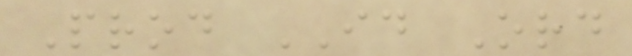Prod ID Ord
